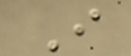I
